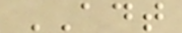ADT
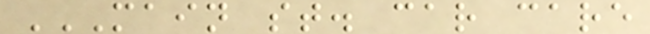MAIN ST. CAR CARE
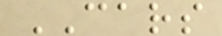CARS
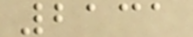2131
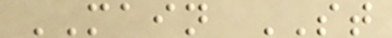MAIN ST
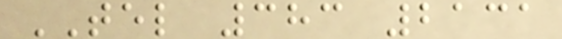TEL 383 2131
